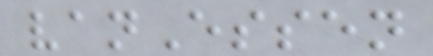vanEssen
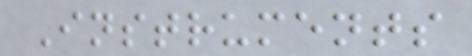Instruments
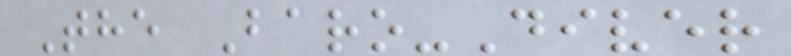The Baro-Diver
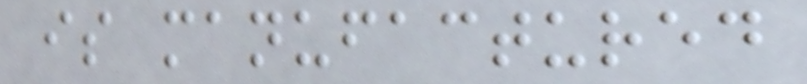is manufactured
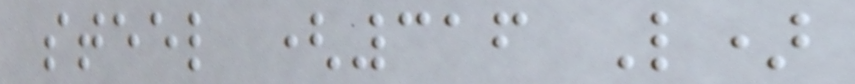steel (316 L)
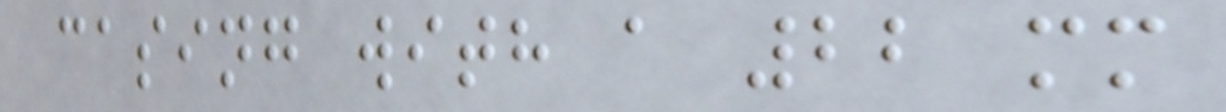casing with a 22 mm
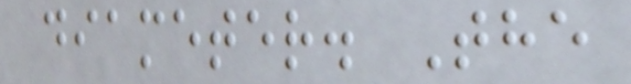diameter. The
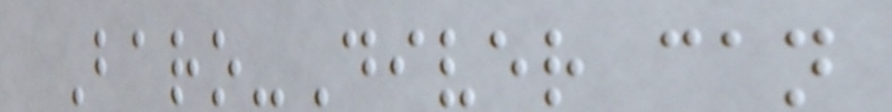Baro-Diver can
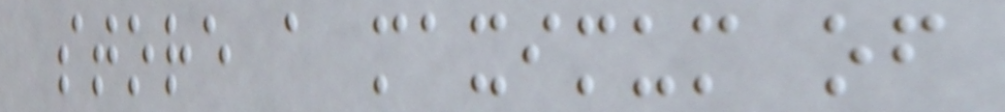store a maximum of
